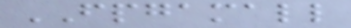FPGAMALL
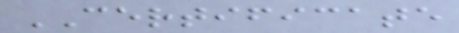CERTIFICATE
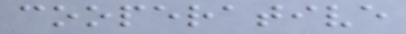cooperative
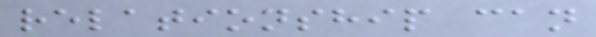relationship can
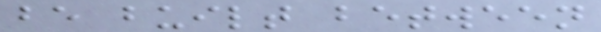be built between
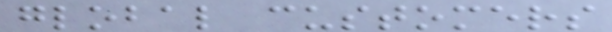global customers
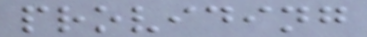providing
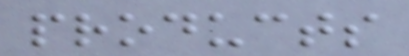products
